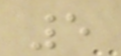5
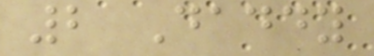2 Daddy
